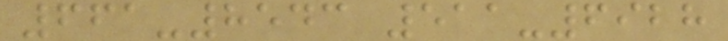661-8543 511-6928
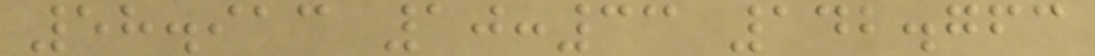58.913 10:33 142.763
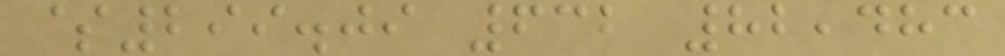$299.09 632 82,483
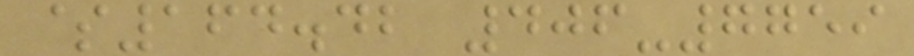$164.42 406-7759
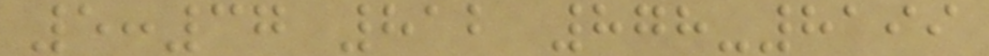5:37 812 878-8199
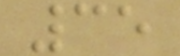35
